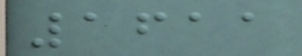1611
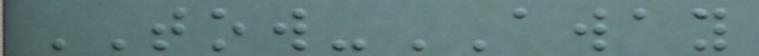TOW-AWAY
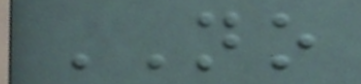NO
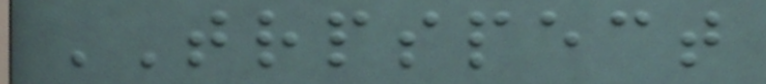TRPSPECT
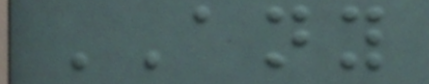ANY
